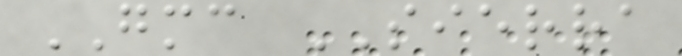GMC SIERRA
